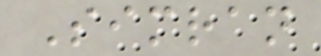Simran
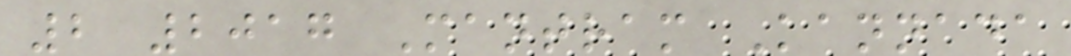2 2017 Mantram Kannada
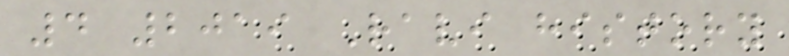4 2019 Ravi history
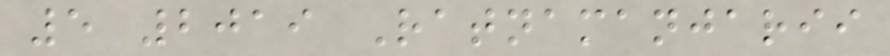5 2019 Ratnamanjarii
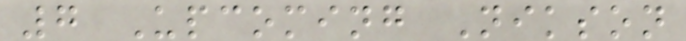7 Upcoming Nikson
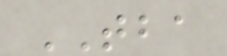TBA
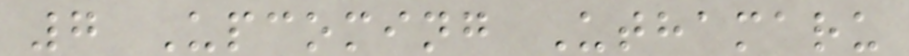7 Upcoming Uthamaru
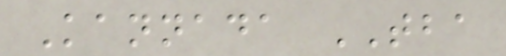Kannada TBA
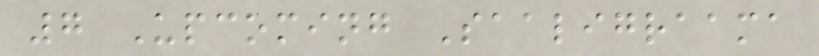7 Upcoming Saaligraama
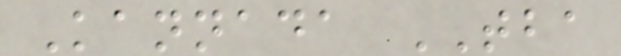Kannada TBA
